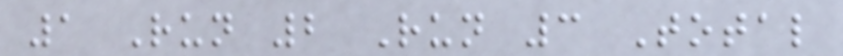1 Run 2 Run 3 Total
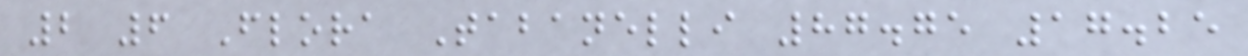2 6 Flora Tabanelli 87.75 17.25
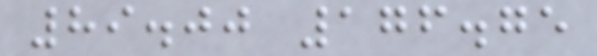89.00 176.75
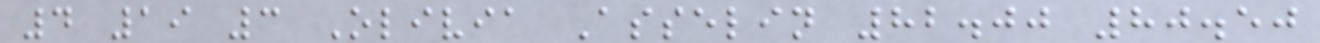4 19 3 Olivia Asselin 82.00 80.50
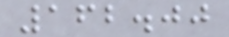162.00
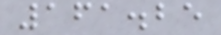161.25
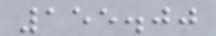155.00
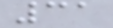31
